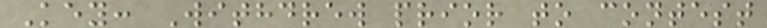Key: Withdrew prior to contest
